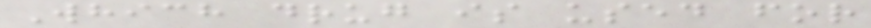Which drug is used for
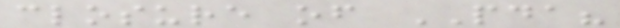closure of PDA?
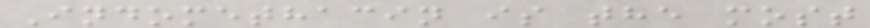Indomethacin is the most
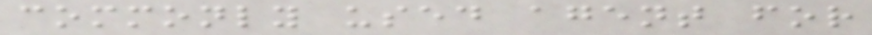commonly used agent for
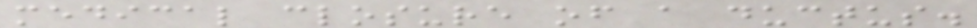medical closure of a ductus.
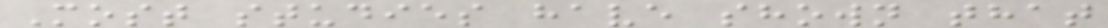Most studies have shown that
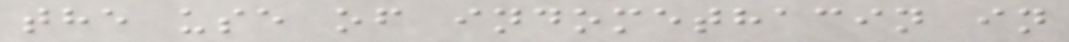the use of indomethacin in
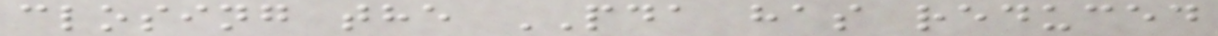closing the PDA has reduced
